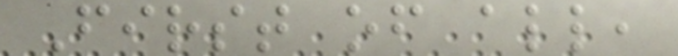First of all,
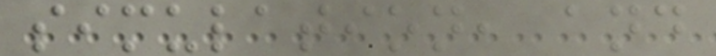simulation, and
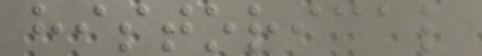historical
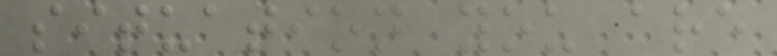situation you are
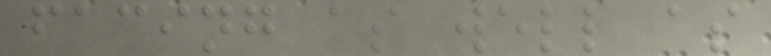facing as well as
